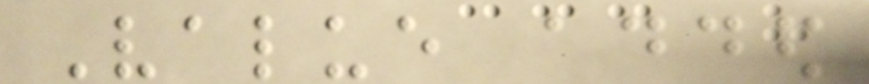Value added
